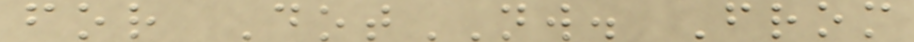for DotNW. From
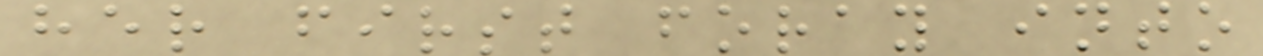her first foray into
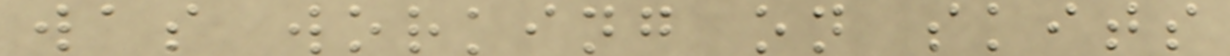was working on skits
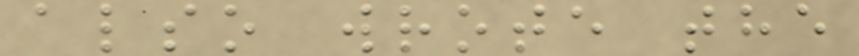also wrote the
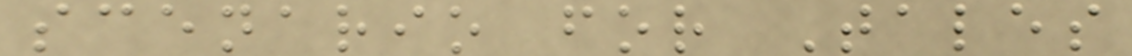scenario for Tales
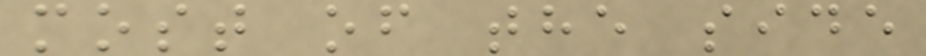most of the side
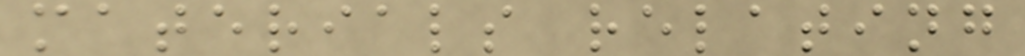materials relating
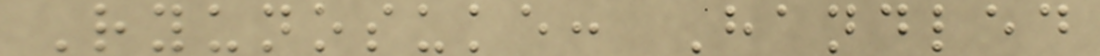Ryunosuke: Handled
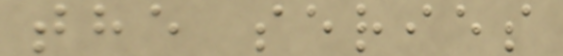the series
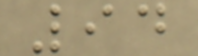94
